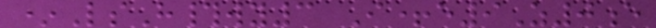*LsH#wy3 I+e9Z0e
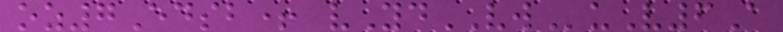oz7Edsb+ vYdVWuV6A
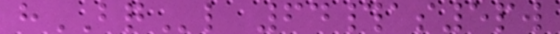hBQl 64#as5pw
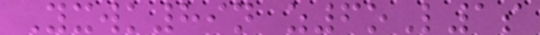Yxwk89n z6oL1s
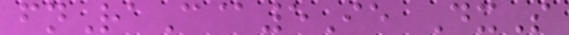fnRaC@5Ie DxS
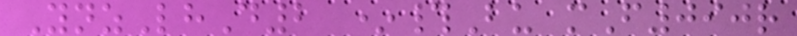YnzLhD2 *#Bu mF090r
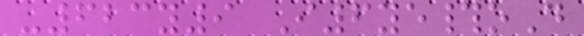-623y9 I6ye#oD
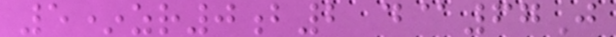5*zr0b2 d@67J
